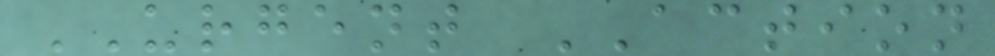URGENT ACTION
